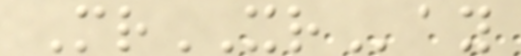MrXRay
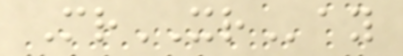MrXRay
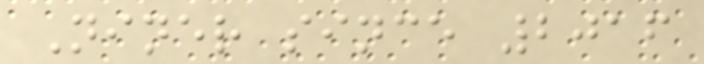Niner since 2016
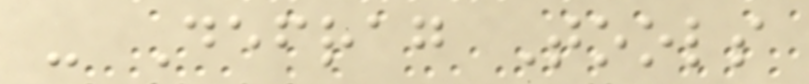- Defrag Tools
